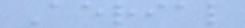Aerial
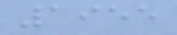1955
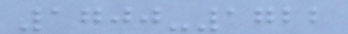1700-1722
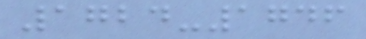1724-1746
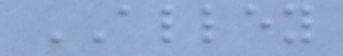ALLEY
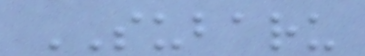SUBARU
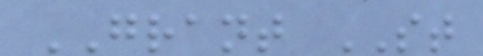GRANT ST
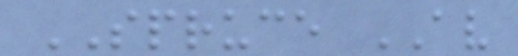SPRUCE AV
